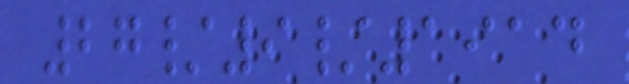27/9/1914
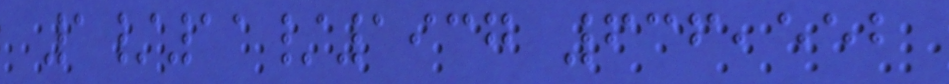1/11/1937 636,552
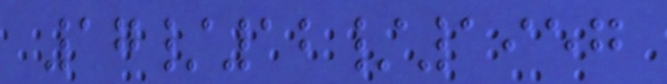17/12/1957
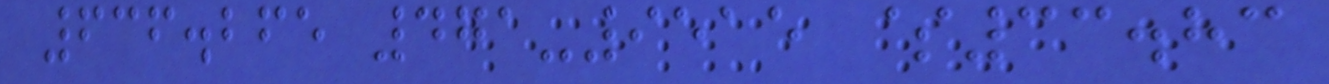636.265 471-9515 $33.83
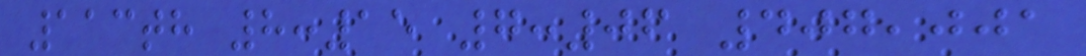113th 8:15 7:06 407,001
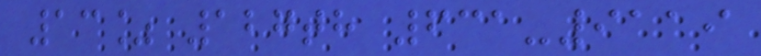13% 127th 631-9119
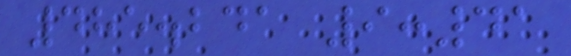485.241 9:41
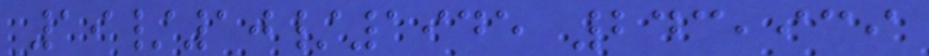19/10/1945 243,939
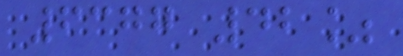6377 42%
